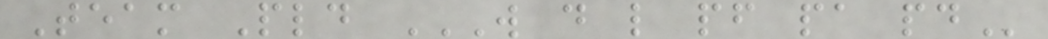Team Pld W D L PF PA PD
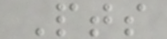Pts
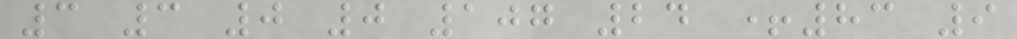3 3 0 0 107 24 +83 9
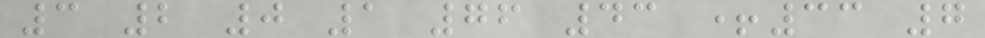3 2 0 1 76 43 +33 7
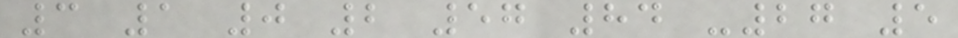3 1 0 2 57 84 -27 5
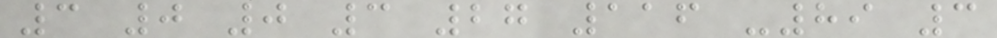3 0 0 3 27 116 -89 3
